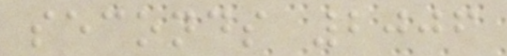seconds 2006
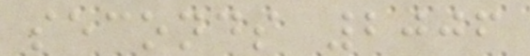seconds 2006
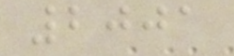2001
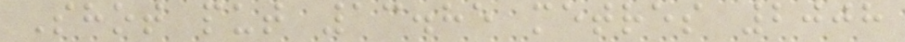Shot put 13.85 metres 2008
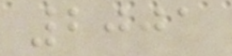2001
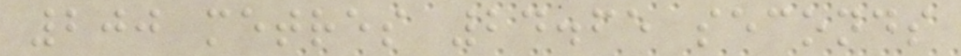200 metres 24.65 seconds
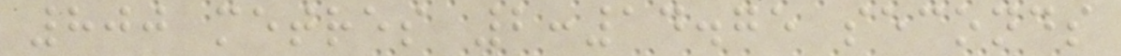800 metres 2:14.75 seconds
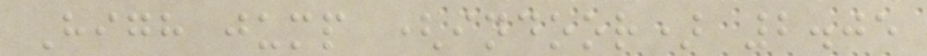High jump (indoor) 2.05
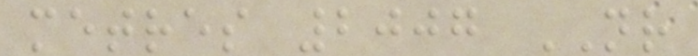metres 2007 NR
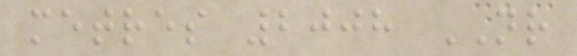metres 2008 NR
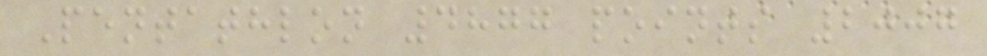Pentathlon 4877 points 2007
